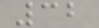32
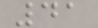41
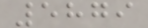5879
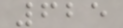625
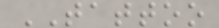TATTOO
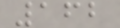162
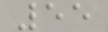55
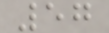57
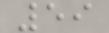59
